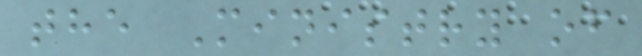the Ministry of
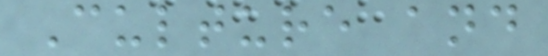Culture and
